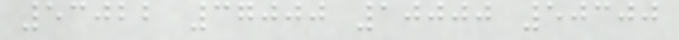53022 37000 10000 50300
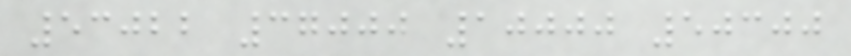53022 37000 10000 50300
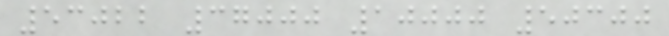53022 37000 10000 50300
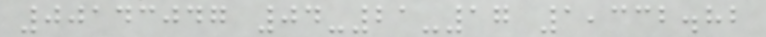00143047 04-21-17 1,332.82
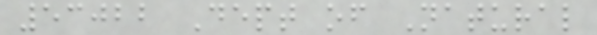53022 Dept of Natural
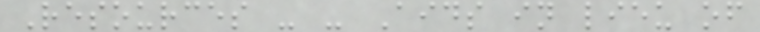Resources - - Aids in lieu of
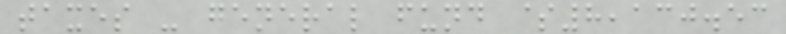taxes - general fund $8,130.53
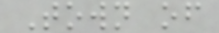Town of
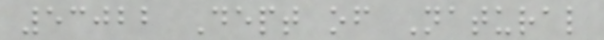53022 Dept of Natural
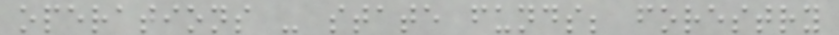operations - state funds; forestry
